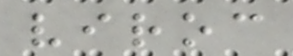viroc
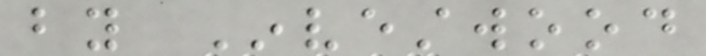by Investwood
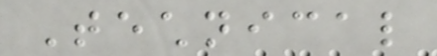Technical
